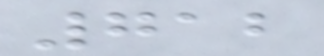712
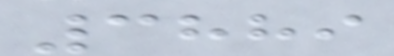3889
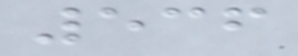536
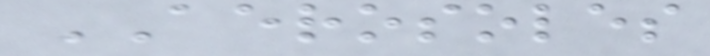AEROSOLES
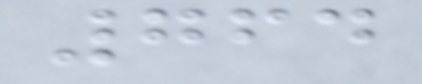764
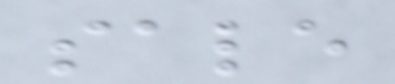sale
